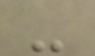-
